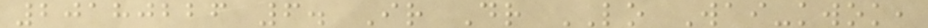20180226 6. Ir Dr LO Wai-kwok,
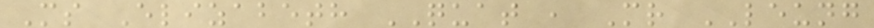Ms Elizabeth QUAT , Mr LEUNG
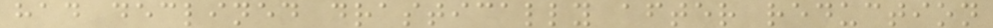had declined drastically after reduction
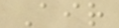Air
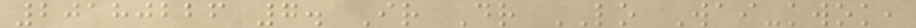20180226 7. Ir Dr LO Wai-kwok,
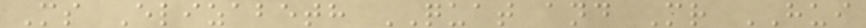Ms Elizabeth QUAT and Mr HUI
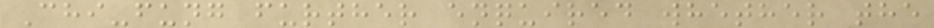Chi-fung further enquired whether the
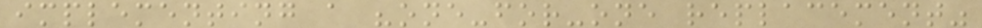implementing a "one-for-one replacement"
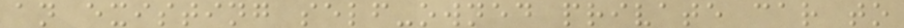an existing self-owned private car to
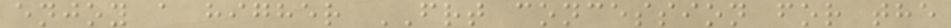enjoy a higher FRT concession for the
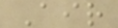Air
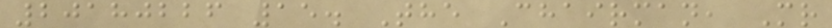20180226 15. The Chairman, Mr
